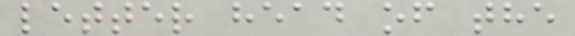letter head of the
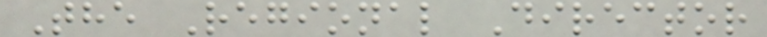The Regional Director
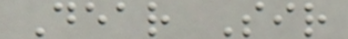Dear Sir
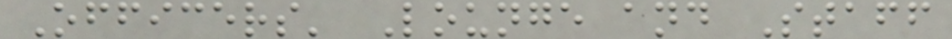Officers' Lounge and Staff
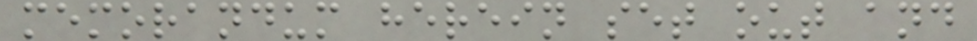memorandum herein set out and
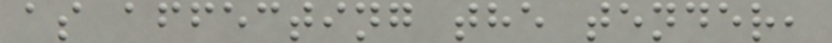as affecting the tender,
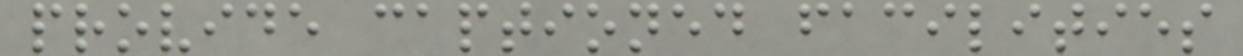provide captioned facilities
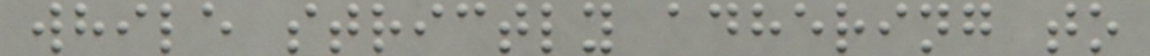while strictly adhering to
